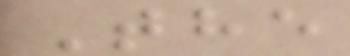The
